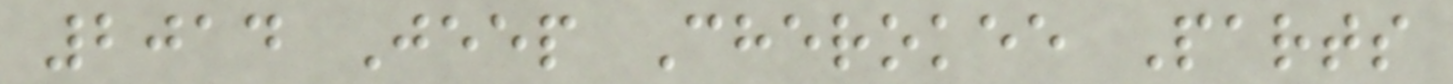2014 Jeep Cherokee Parts
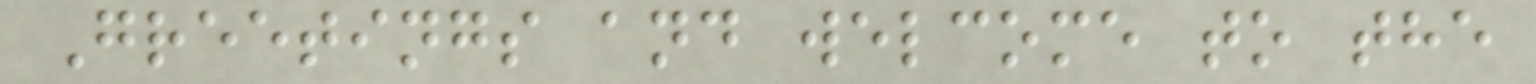Greetings and welcome to the
